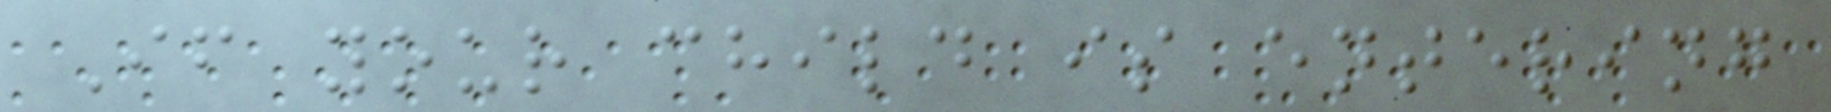If your child is entering
